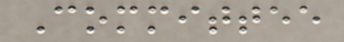Committee
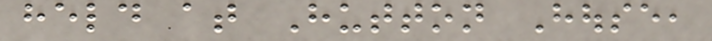held at Hutton House,
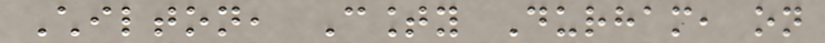Chilton, County Durham, on
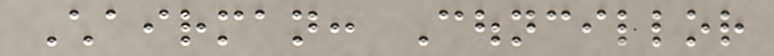Chairman: Councillor
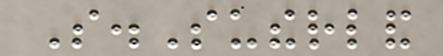S.Sutherland
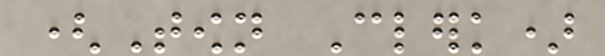(Town Clerk)
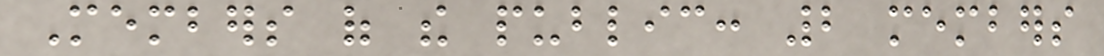Members of the public: 2 members
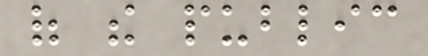of the public
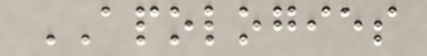APOLOGIES
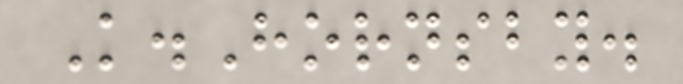K.Hornsby.
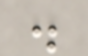.
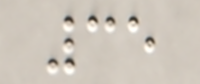35
